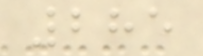285
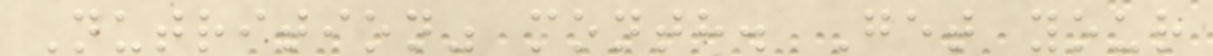Nutrition" month. Get your
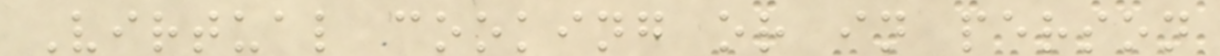Virtual cooking or in person
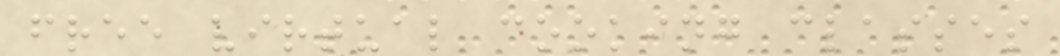free virtual cooking classes
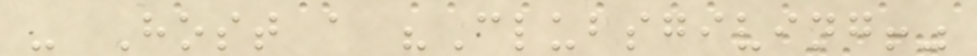- Host a "Clubsgiving!"
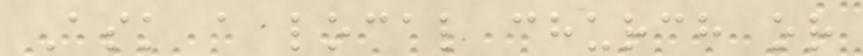Ask a local church or
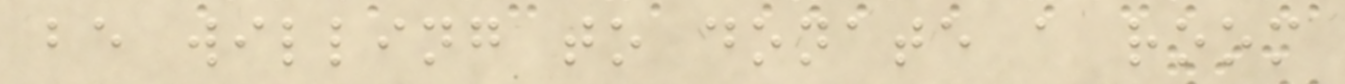be willing to donate a room
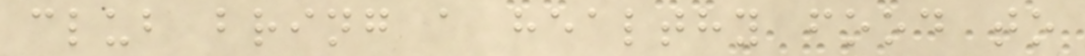club bring a healthy food to
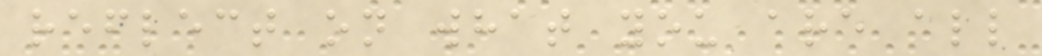reflect on what you are all
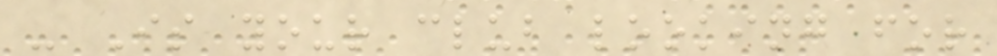- Is your club looking for
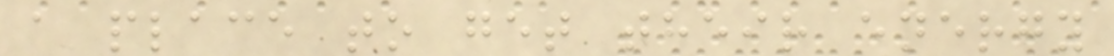a place to get their energy
